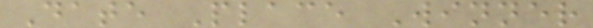Date Place Winner
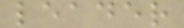leader
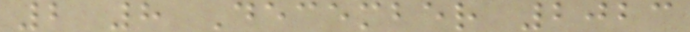2 8 December 2023
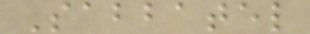Sabbatel
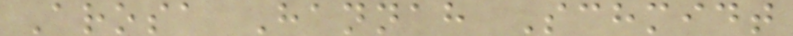Arosa Hannah Schmidt
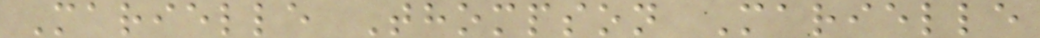Marielle Thompson Marielle
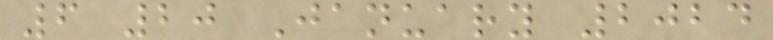6 20 January 2024
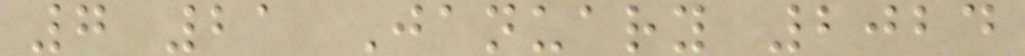7 21 January 2024
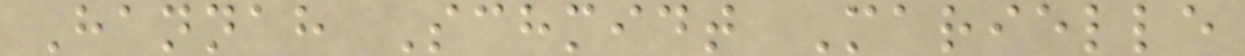Hannah Schmidt Marielle
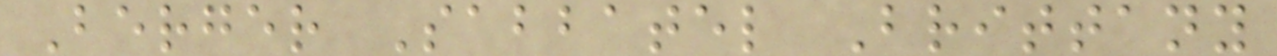Berger Sabbatel Brittany
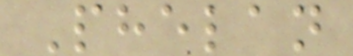Phelan
